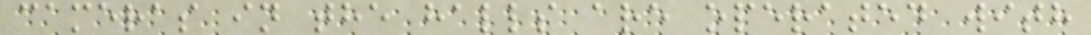cameras in the halls are operated with
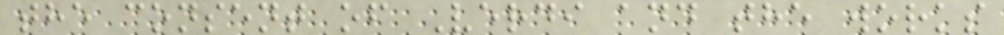the consent of Verdi and the works
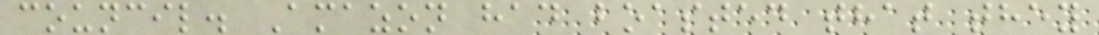council. Amazon had boasted that they
